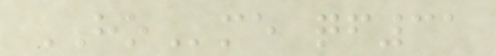HOme qf31
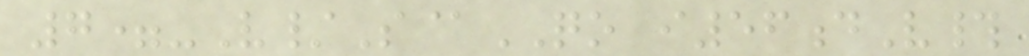7=-V/S@QO i56dV#
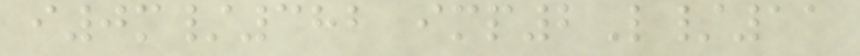i0m/382 imp2L/11
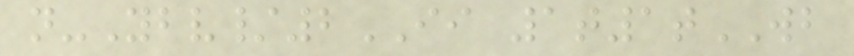n-Ybv/2II 1t1tWB
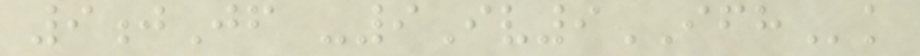9jJf -9Iv9IFHk
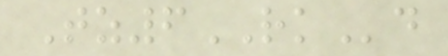Tz6RKd
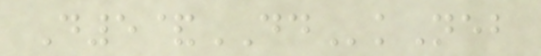D5&DDkNeb
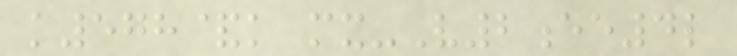k578&k mx-V2ee4l
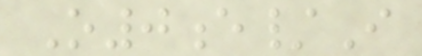O0e/I
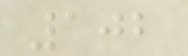102
